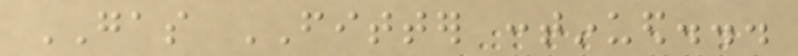GAS FITTER continued...
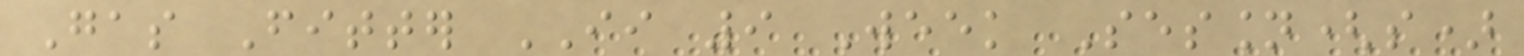Gas Fitter II 9 Week Session(s)
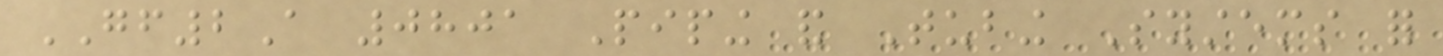GF2A 0801 Piping and Tubing Systems for
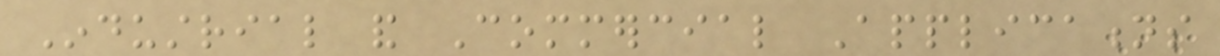Industrial and Commercial Applications
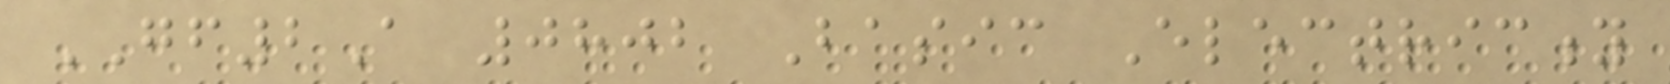GF2A 0802 Basic Electricity
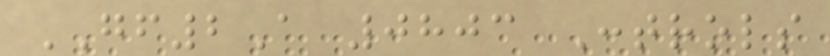GF2A 0803 Controls
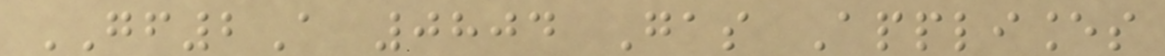GF2A 0804 Gas Appliances
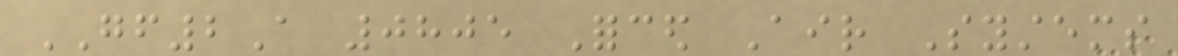GF2A 0805 Forced Air Systems
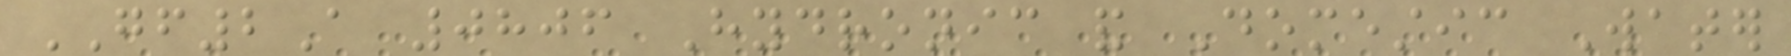GF2A 0806 Hydronic and Domestic Water
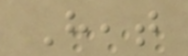Heat
